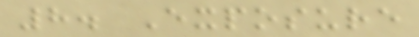8. Exposure
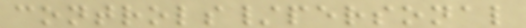controls/personal
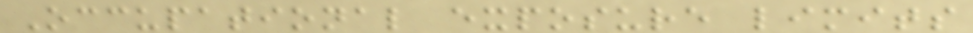Occupational exposure limits
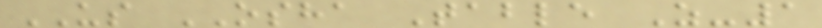US OSHA Table Z-1
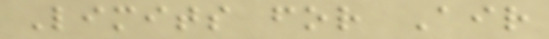Limits for Air
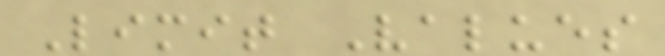Limit Values
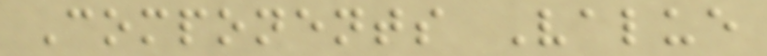Components Value
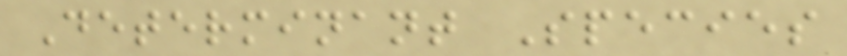Determinant Species
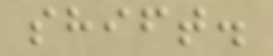shift.
